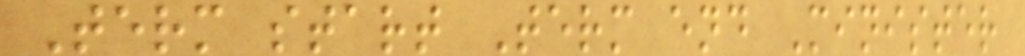Term start Term end Minister
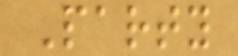Party
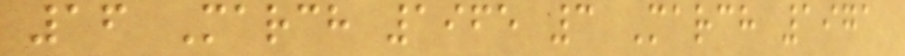16 March 1965 3 March 1971
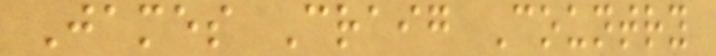James Craig Country
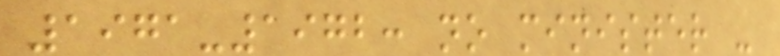1971-1972: no minister -
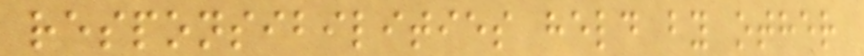responsibilities held by other
